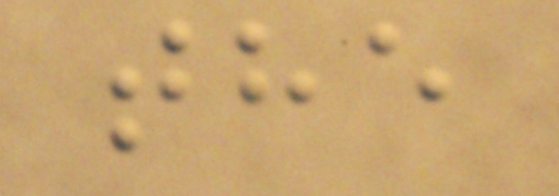the
